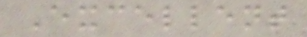Excellent
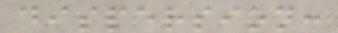dispersion:
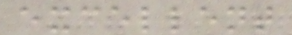excellent
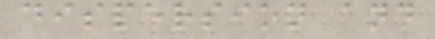dispersion and
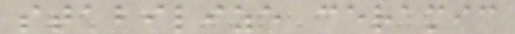stabilize ceramic
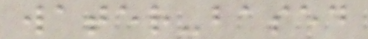water-based
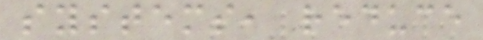systems, reduce
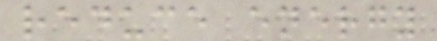reduce energy
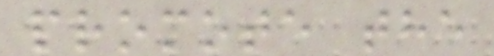promote the
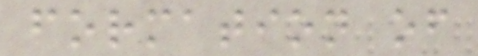formation of
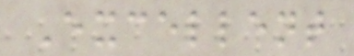Excellent
